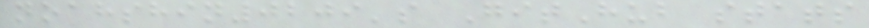noahshin0209's GitHub stats
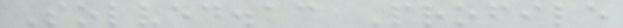Solved.ac Profile
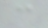c
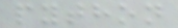python
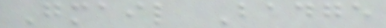Gmail Badge
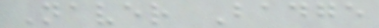Naver Badge
